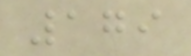179
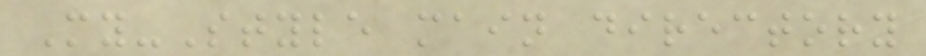My-Style main directory
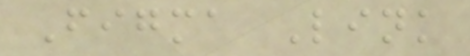Figma Link
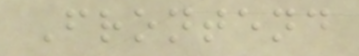Frontend
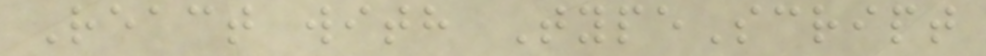React with TypeScript
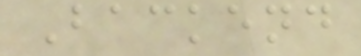Backend
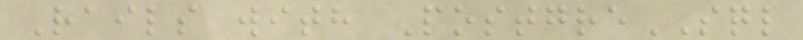Rails with PostgreSQL
